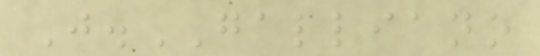J.GALLIANO
